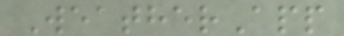WeatherApp
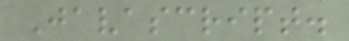Javascript.
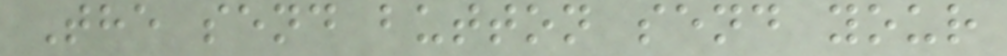The send button send your
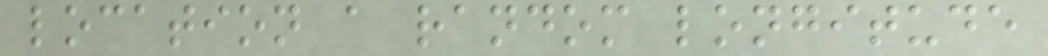location a random longitude
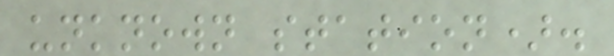unknown station).
